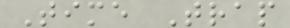Time Trap
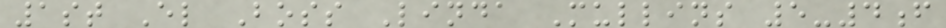1st El Boss Linda Mullins 5-4f
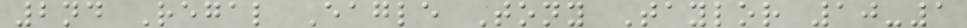2nd Regal Eagle Tony Taylor 10-1
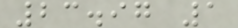23.97 1
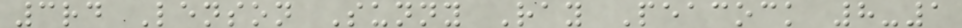3rd Lenson Sunny Ray Peacock 8-1
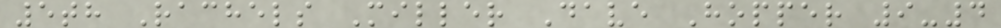5th Rachels Miller Dave Hopper 9-4
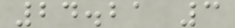24.21 3
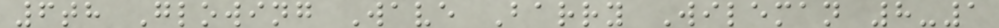6th Glowing Wave Barry Wileman 8-1
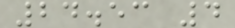24.53 4
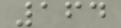164
